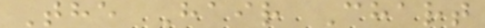The Hair Chart
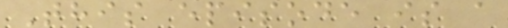This episode is a
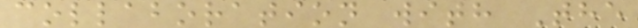collaboration with The
